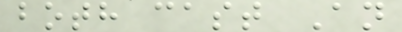both cast An
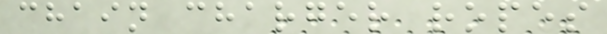chain charger ropes
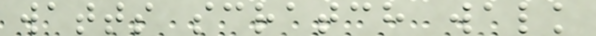watts scratch walk
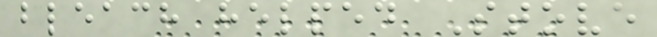bleach helped Stove
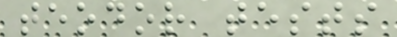teodor tests
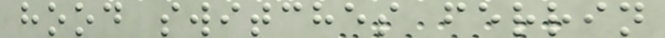hood switches ferrin
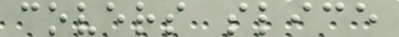covers slice
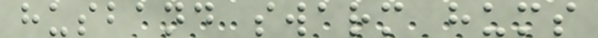husband swarm hums
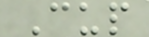Cup
